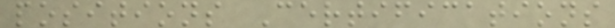positions Certifications
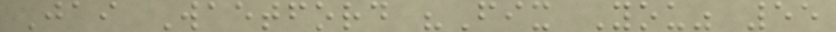Jai Waetford "Fix You" 55
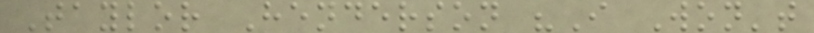Taylor Henderson "I Won't
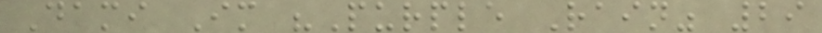Dami Im "Purple Rain" 29
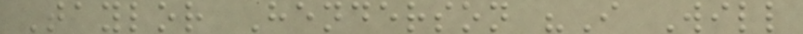Taylor Henderson "I Will
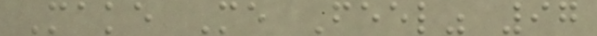Make Me Feel" 97
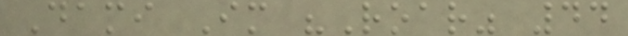Dami Im "Roar" 44
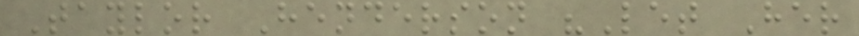Taylor Henderson "Let Her
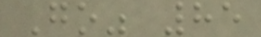Go" 85
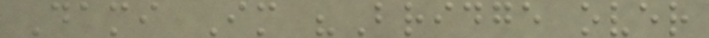Dami Im "Bridge over
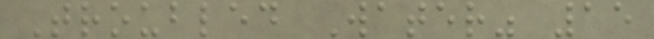Troubled Water" 15
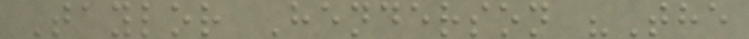Taylor Henderson "The
